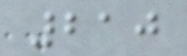210
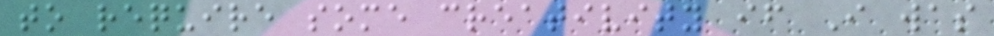to require some creativity if I was
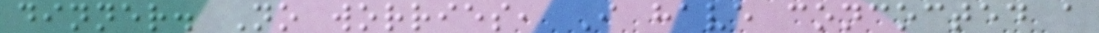dinner. No worries, I have concocted a
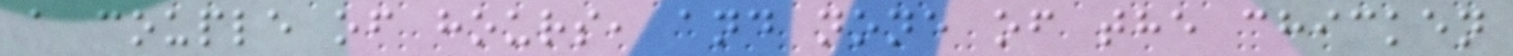a couple of hours, and none of the chicken
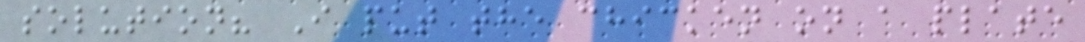solution? I put the chicken on a plate
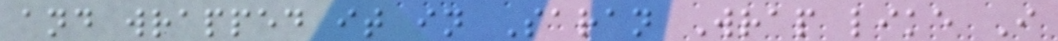and wrapped it in Saran Wrap like I
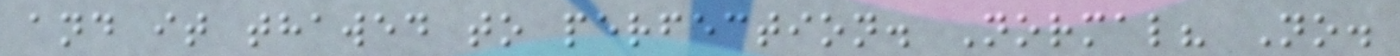and it thawed to perfection. Normal? No.
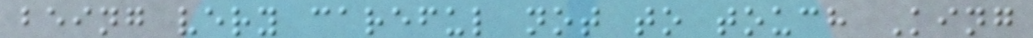being very careful not to touch King
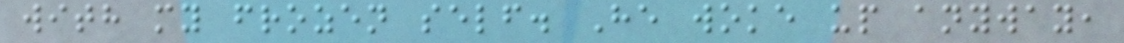with my frozen self. He woke up anyway,
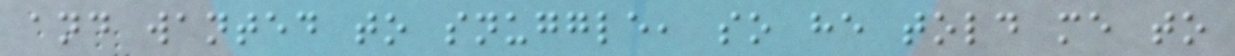and wanted to snuggle, so he told me to
